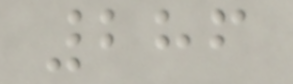286
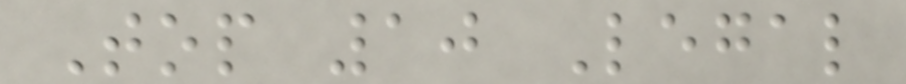Top 10 Legal
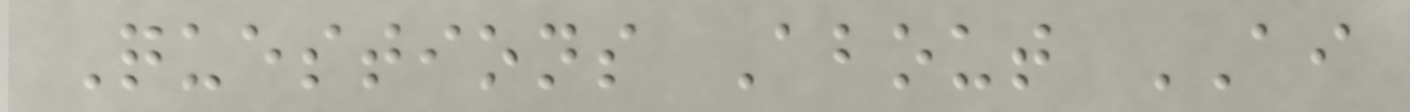Questions About AI
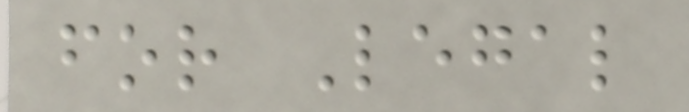for Legal
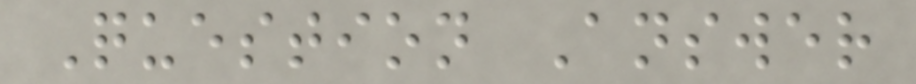Question Answer
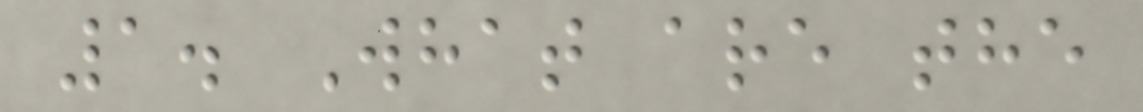1. What are the
